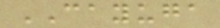CAYUGA
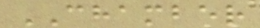CHAMBER
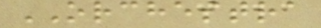ORCHESTRA
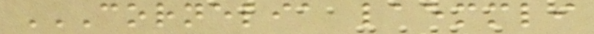CORNELIA LAEMMLI
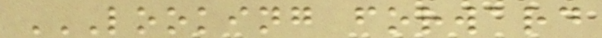LOOKING FORWARD
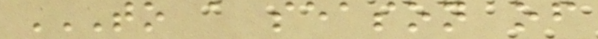TO A SEASON OF
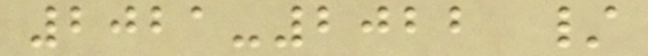2021-2022 /
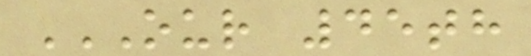OUR 45TH
